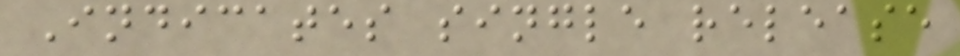Indicates single release
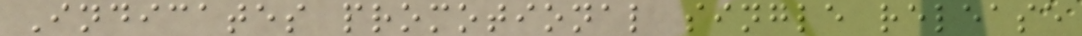Indicates promotional single release
